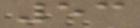53
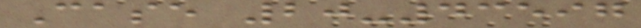Case 20-43597
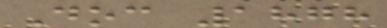Doc 1878
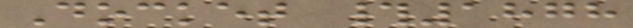Docket #1878
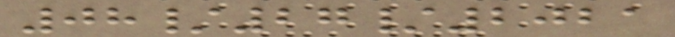08/27/2021
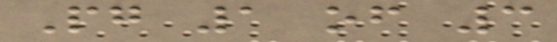Pg 1 of 3
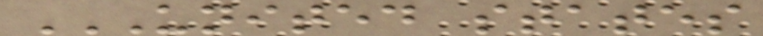UNITED STATES
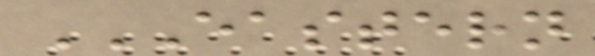EASTERN
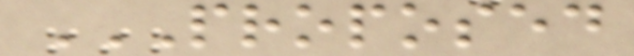PROPOSED
